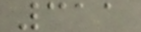311
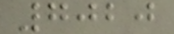7020
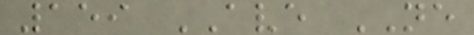159 AVE NE
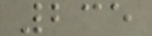235
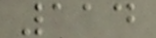114
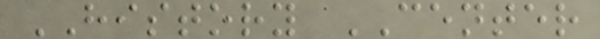HISTORY CENTER
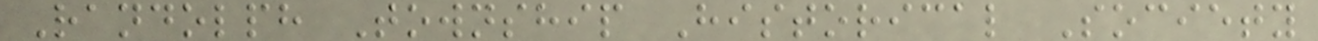Randolph Township Historical Society
